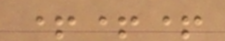+++
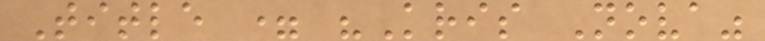Title = "Kris Nova"
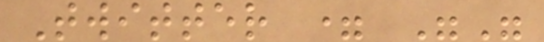Twitter = ""
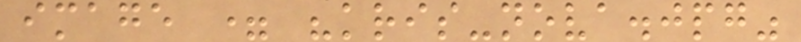image = "kris-nova.jpg"
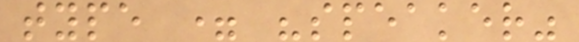type = "speaker"
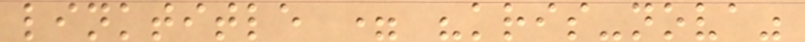linktitle = "kris-nova"
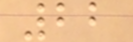22
